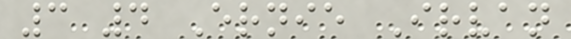3 4 Ernie Irvan
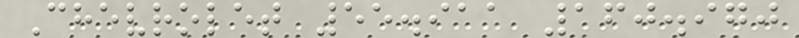Chevrolet 55.911 160.970
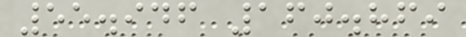55.946 160.869
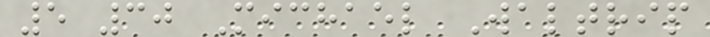5 30 Michael Waltrip
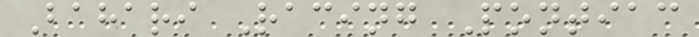Bahari Racing Pontiac
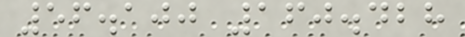56.100 160.428
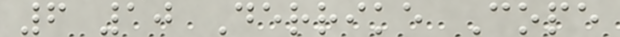6 10 Derrike Cope
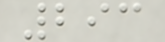293
